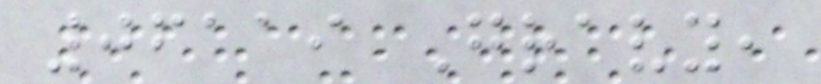06119 Gravy,
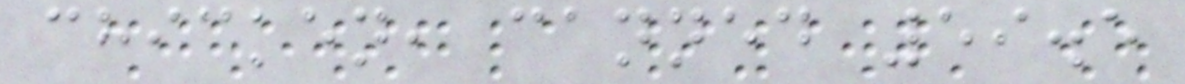chicken, canned 59.5
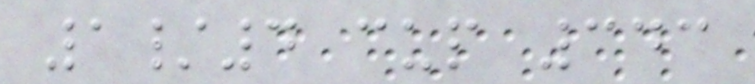1/4 cup 343
